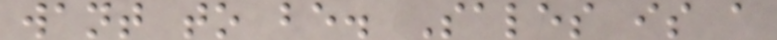want to be. Sales is a
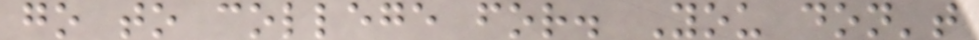go to college for. You don't
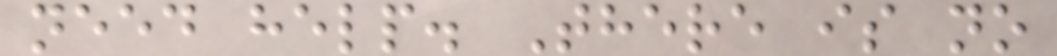need help. There is no
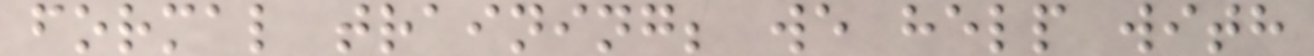formal training; we help with
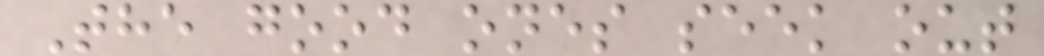The good ones seek out
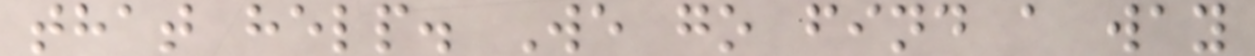that help. We go find a way
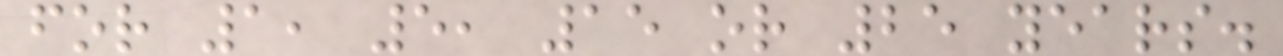for 1, 5, 15 or 25 years.
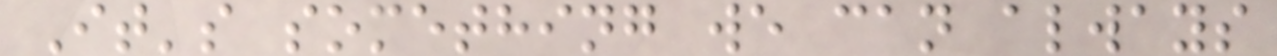It's something we can always
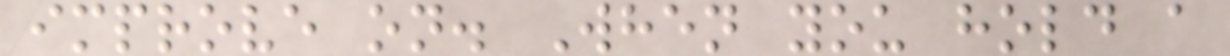improve on. When you hold a
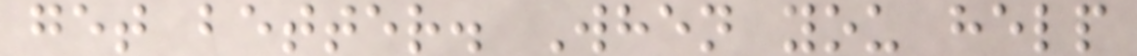get better. When you help
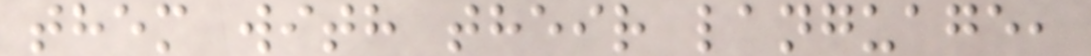them with their language,
